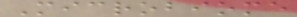Microbiome
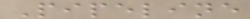Pipeline
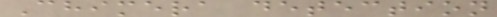Chimera detection
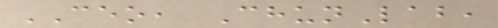CEO, ChunLab,
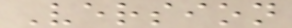Version
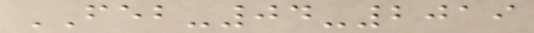FEB-04-2019
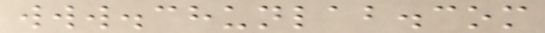www.chunlab.com
